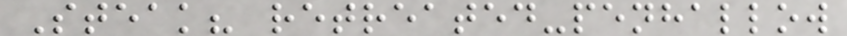Steak? retreated-penhallow
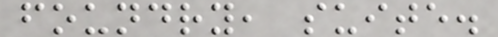foundry, suite.
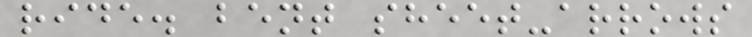ride. bent sheet-arrows
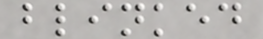blinked
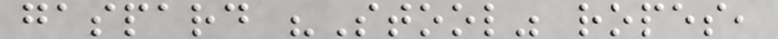gaspard "Stool" ropes,
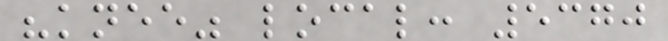"knee" local: 5370
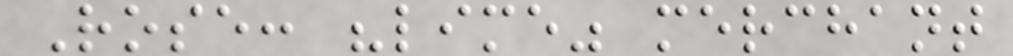Rose: "lime" merchant
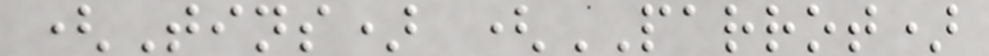(Tins) (PARROT)
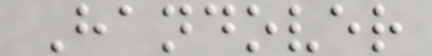Handover
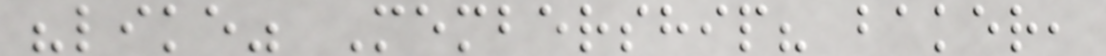"like" Membership? baker,
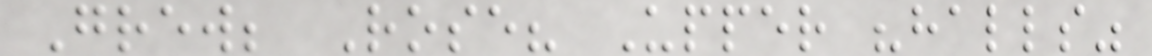Grew; Rose? Upper "halls"
